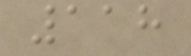118
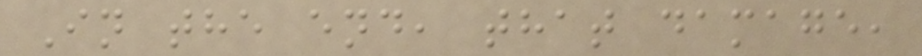In the end, that damage,
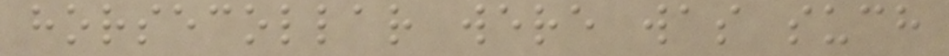horsecollar were was such
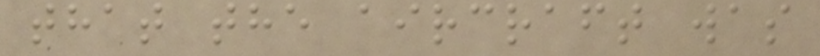that the aircraft was
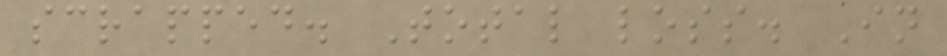scrapped. Total loss. In
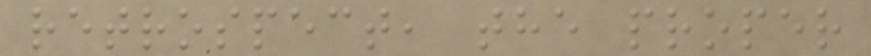retrospect, the proper
